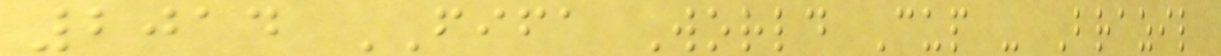2014 FIFA World Cup - Brazil
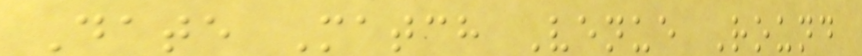Date Match Venue Round
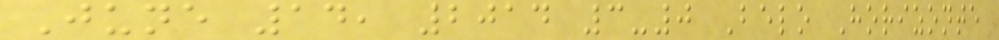June 14, 2014 3-0 Belo Horizonte
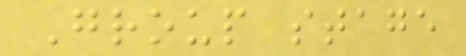Group stage
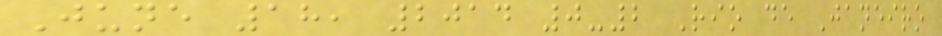June 18, 2014 0-2 Rio de Janeiro
